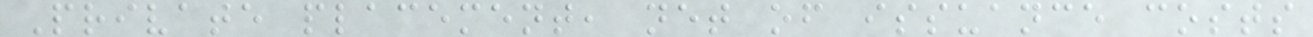Private placement, net of issuance costs
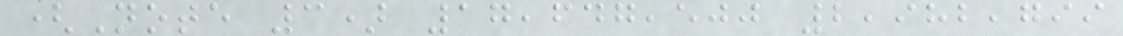(Note 3) 17,647,500 2,982,799
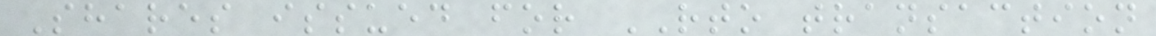Shares issued for RTO transaction
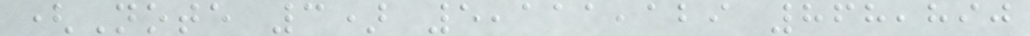(Note 3) 5,111,129 868,890
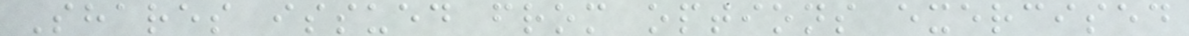Shares issued from options exercised
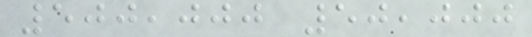500,000 50,000
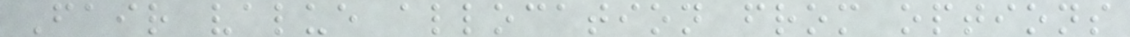Fair value allocation from options
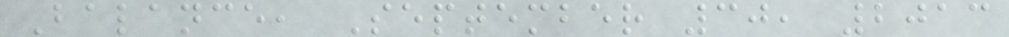Balance, September 30, 2013
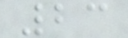23
